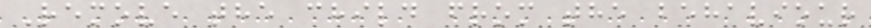Remove the child from the behaviour
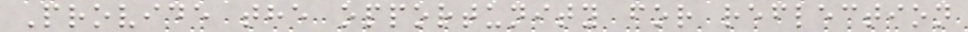Provide the opportunity for reflection
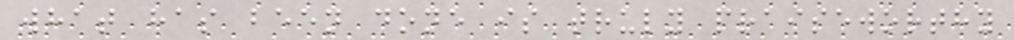what has been done is truly praiseworthy
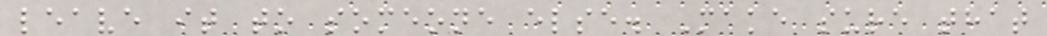leave it to someone else. Make sure that
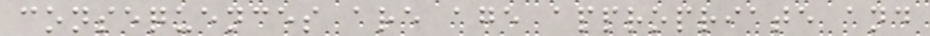consequences are age appropriate and
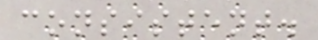consistent.
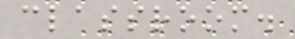classroom.
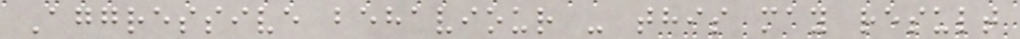Aggressive behaviour - this may result
